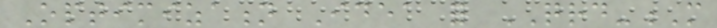Optimization Idea for QRD-M
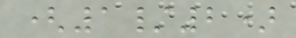(1/2)
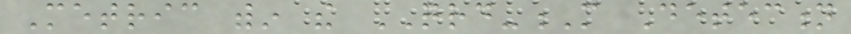Metric within the QRD-M Detection
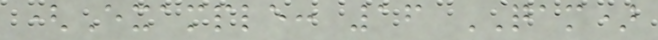(Example: 16 QAM)
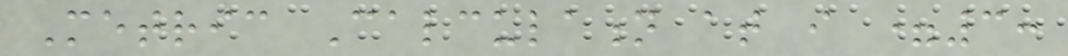Metric Calculation at i =3:
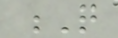Q
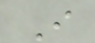I
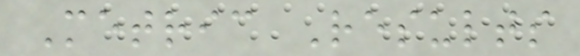Metric Results
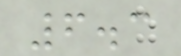6.3
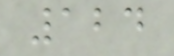124
